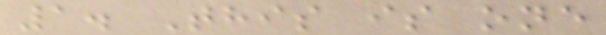1. This is one
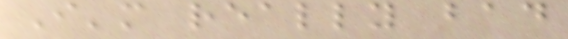I'm really bad
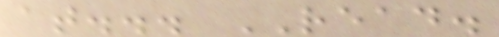at... READ.
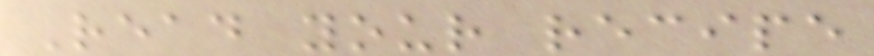Read your recipe
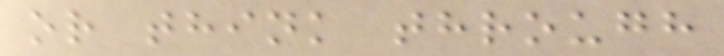or think through
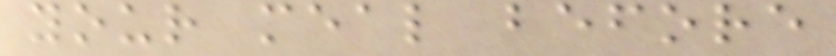your meal before
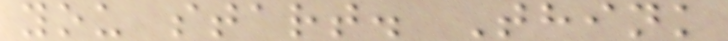you start. Think
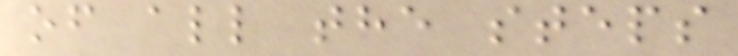of all the steps
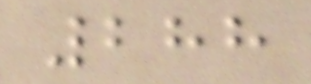288
